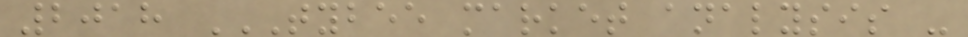2018 TYBEE MARKET ANALYSIS -
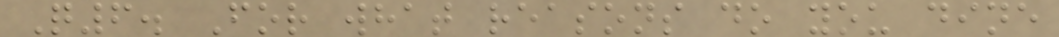Q6. For what reasons do you dine
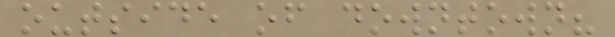outside of downtown?
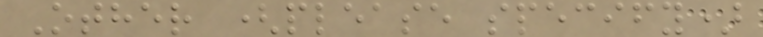Other (please specify)
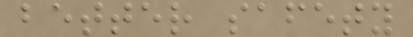better safety
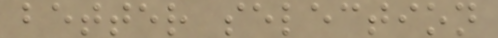better selection
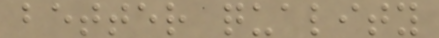better quality
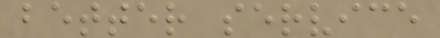better service
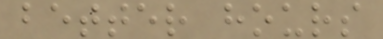better hours
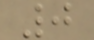0
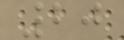20
